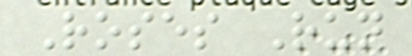Roses Run
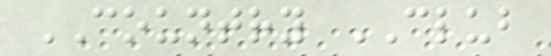COUNTRY CLUB
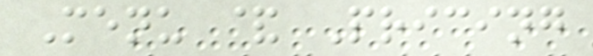Menu & Pricing
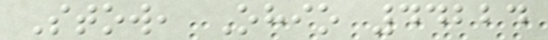Stow, Ohio 44224
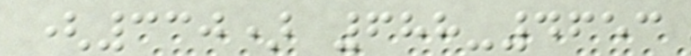(330) 688-4653
